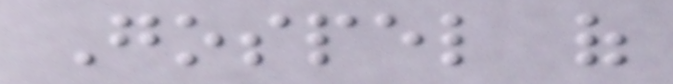Gospel of
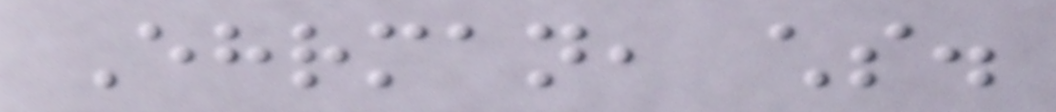Ehrman, chs.
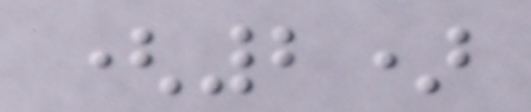(2)
